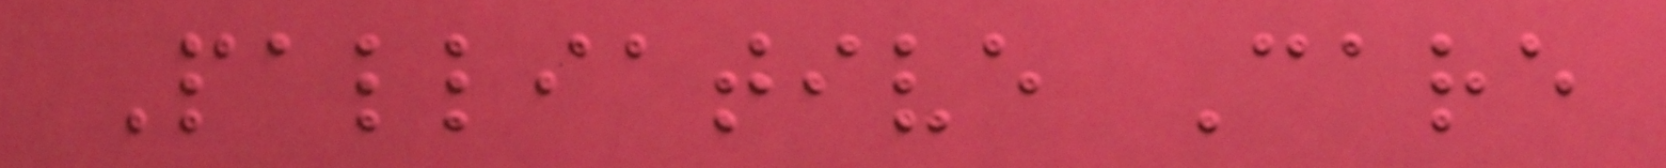Palliative Care
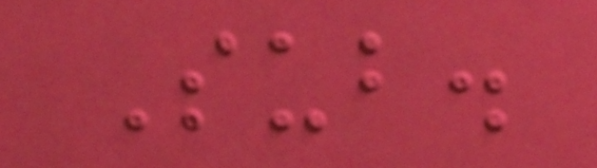Sub.
